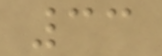33
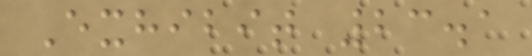Exhibit 23.1
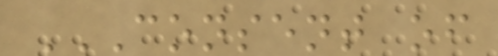CONSENT OF
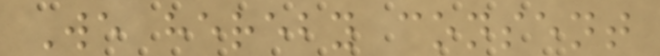We hereby consent
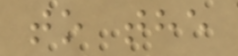to the
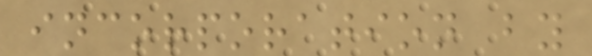incorporation by
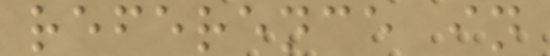reference in
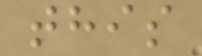this
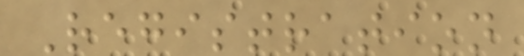Registration
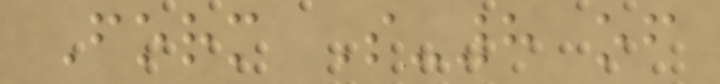Form S-8 of
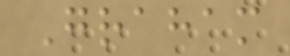Graham
